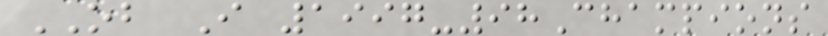OB I 1997-98Champions
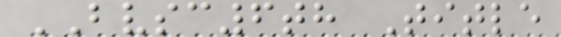BVSC6th Title
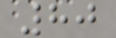80
